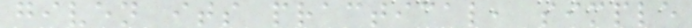given its practical, simple
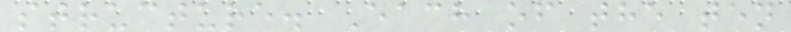structure. Each of the ten
